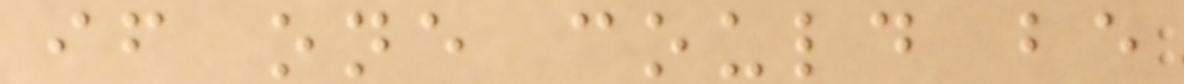if one could be
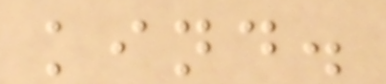kind.
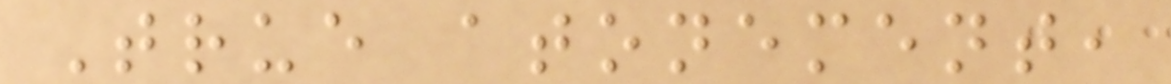True atonement,
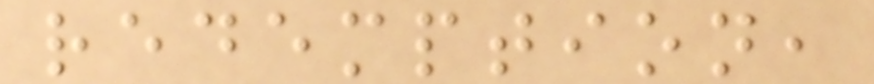redemption,
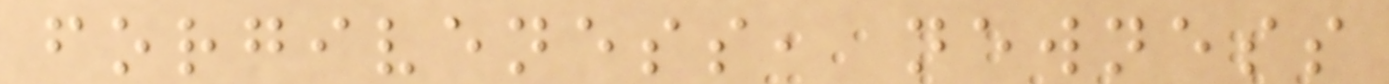forgiveness, newness
